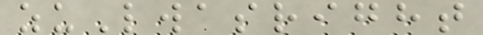zuLwasright
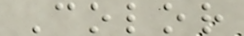Color
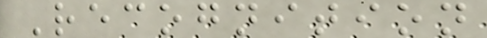Recognition
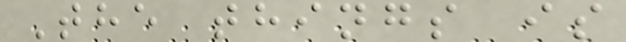The things is
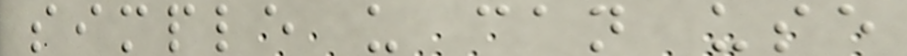simple u can use
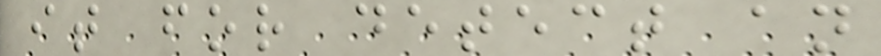it for detect an
